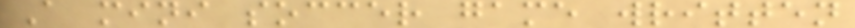A mini soccer game written
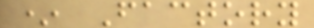* Factory
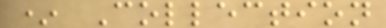* Collection
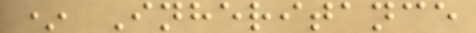* Inheritance
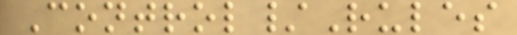Control/Rules
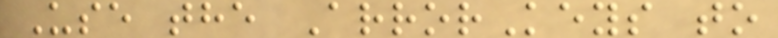Use the ArrorKeys to
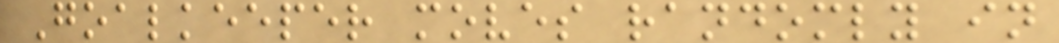Goalkeeper moves randomly in
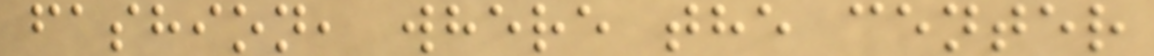fashion, where the center
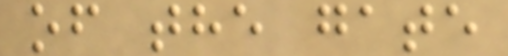of the gate
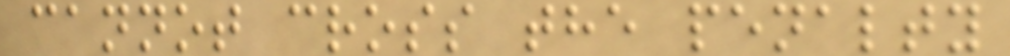cannot cross the penalty
